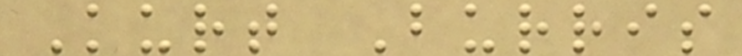Kurt Burris
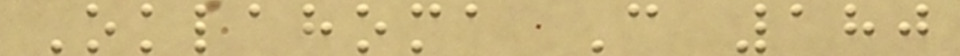Oklahoma C 180
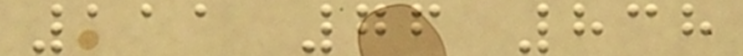111 76 838
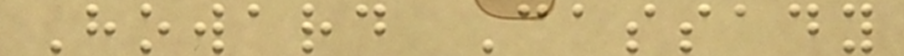Howard Cassady
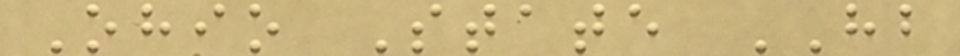Ohio State HB
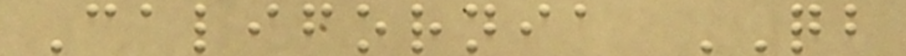California QB
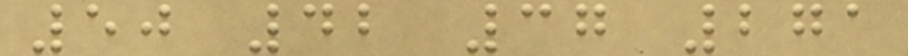50 42 37 271
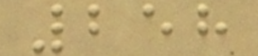258
